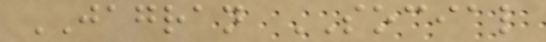JAGRAN SOCIAL
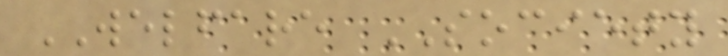WELFARE SOCIETY
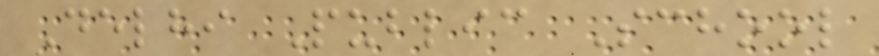Delhi Public School
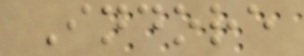Indore
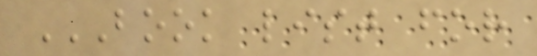BOOK LIST FOR
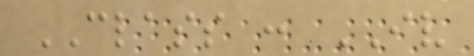CLASS : IV
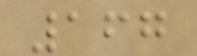167
